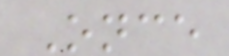Once
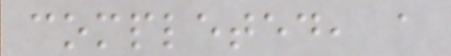completed, a
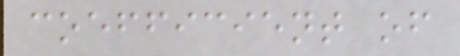coefficient of
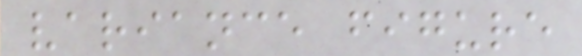variance figure
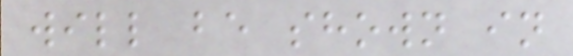will be shown in
